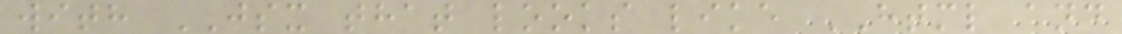with JSX that looks like HTML and
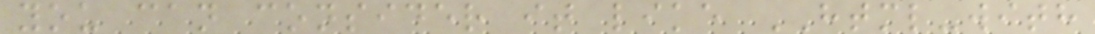you can consider it like HTML-with
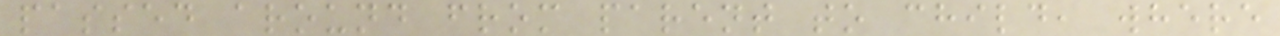passed around from parent to child, where
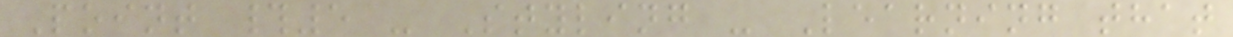Point #5 - Styling - Learning that
